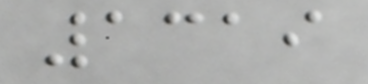1319
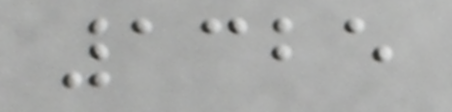1325
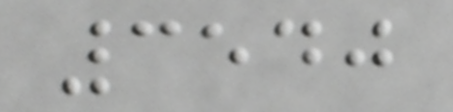3540
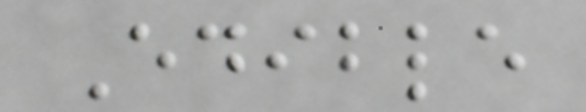Edible
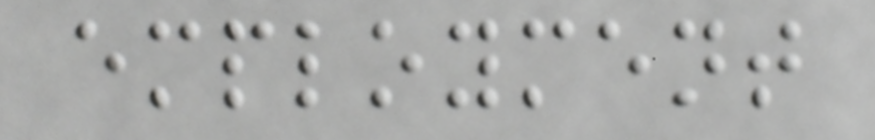employment
